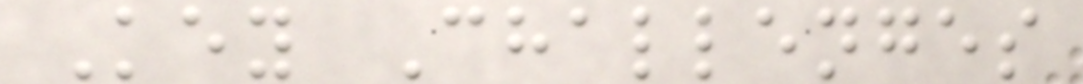Key Challenges
